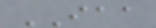IAA
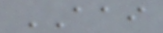AAI
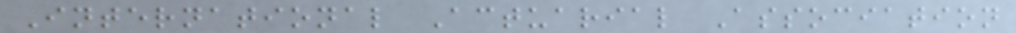International Actuarial Association
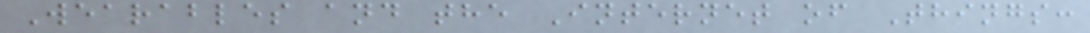Wearables and the Internet of Things:
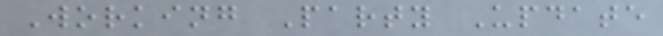Working Party Update
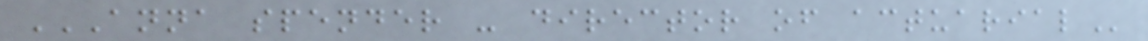ANNA SPENDER - DIRECTOR OF ACTUARIAL
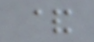&
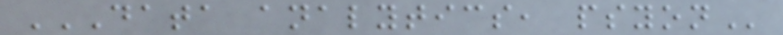DATA ANALYTICS, PSYON
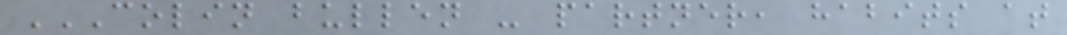COLIN BULLEN - PARTNER, HABITS AT
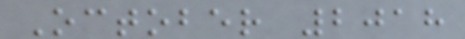October 2018
